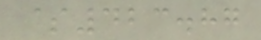$423.87
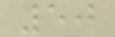50
